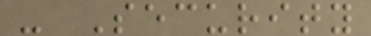- Security
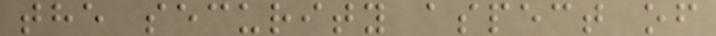the security aspect of
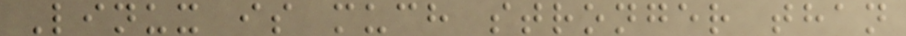Linux is much stronger than
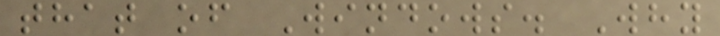that of Windows. Why
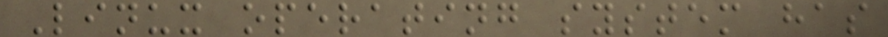Linux operating system has
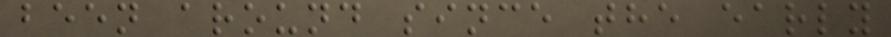been around since the early
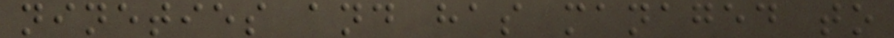nineties and has managed to
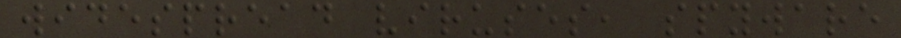widespread viruses, spyware
